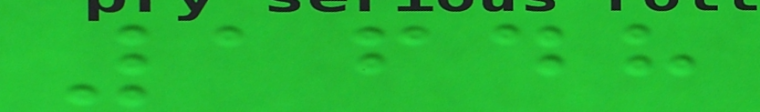1648
